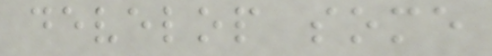develop some
